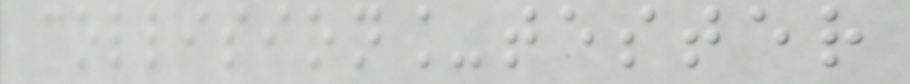collision_tester
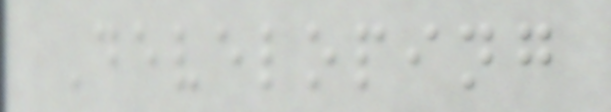Developing
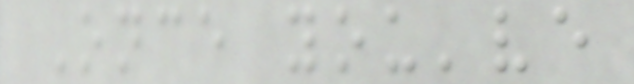Once you've
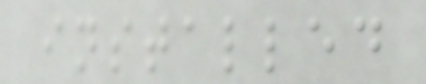installed
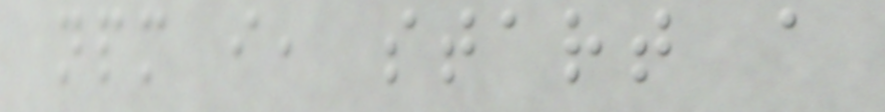npm i, start a
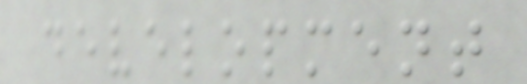development
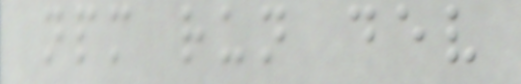npm run dev
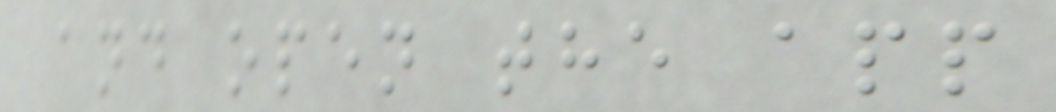and open the app
